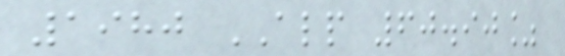1980 ALP 60.90%
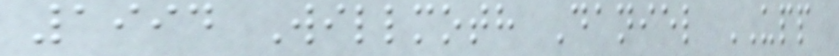1994 Willmoth Daniel UPP
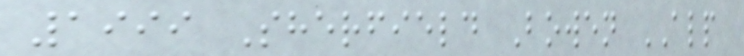1999 Sherfield Bowen ALP
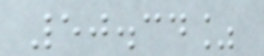50.34%
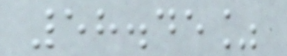58.45%
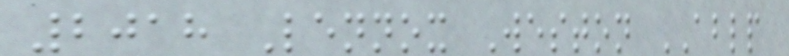2018 Lennox Weston ABLP
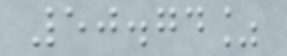50.74%
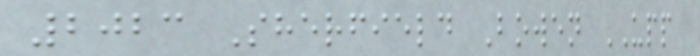2023 Sherfield Bowen UPP
